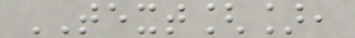TEXT[],
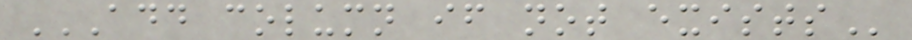ADD COLUMN IF NOT EXISTS
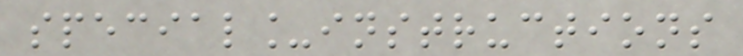special_instructions
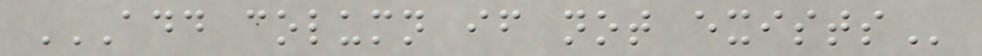ADD COLUMN IF NOT EXISTS
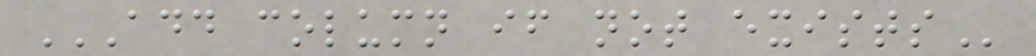ADD COLUMN IF NOT EXISTS
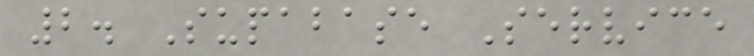2. Supabase Service
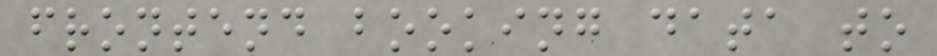frontend booking data to
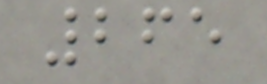265
